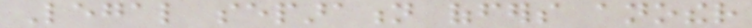Legal separation offers another
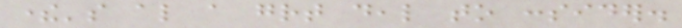there's also a great deal to consider.
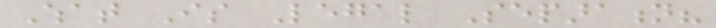What Is Legal Separation?
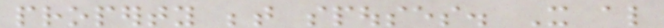property between spouses. It also
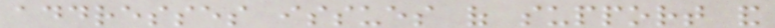addresses issues of support and
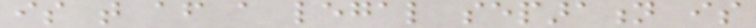is that after a legal separation is
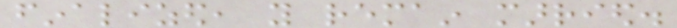finalized, you remain married.
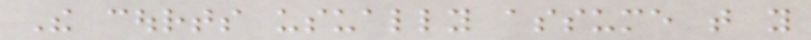The courts usually assume that you
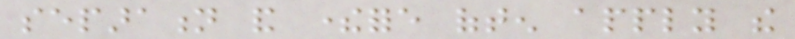separation and therefore often apply the
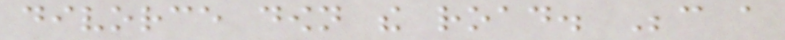divorce down the road. Because a
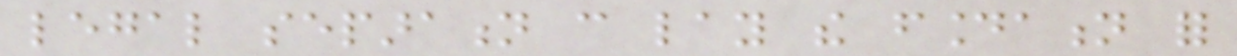legal separation can lay the foundation for
